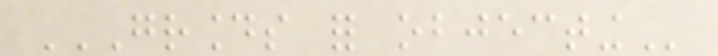GROUNDS FOR OBJECTING
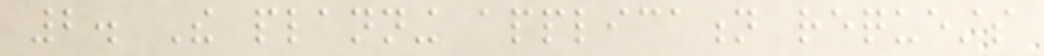2. The planning application requests
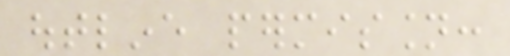outline permission:
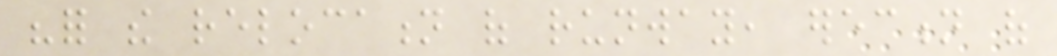"for the relocation of runway, erection of
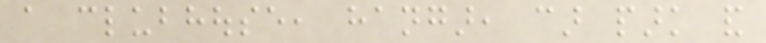a clubhouse, hangar, car park and
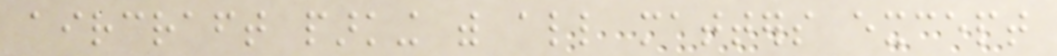aircraft parking with all matters except
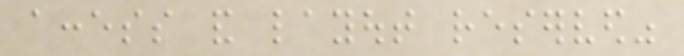access and layout reserved"
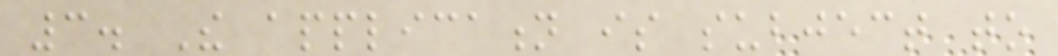3. The application is subject to
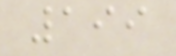199
